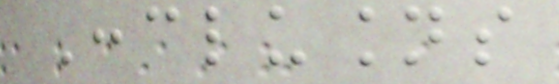Conclusions
